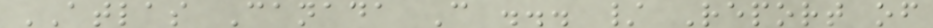ATLAS Canada C ... / Report of
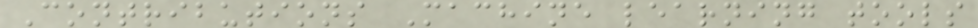Contributions Machine learning tools
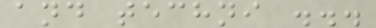and techni ...
